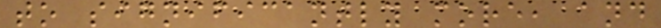to significantly more, and
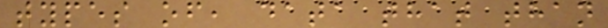types of, data that than
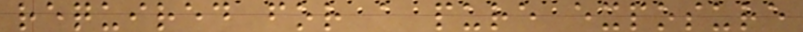required for a pure exposure
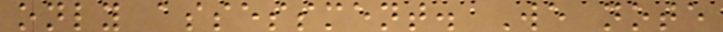only assessment. We note
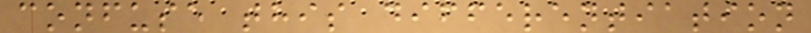confuse this differentiation
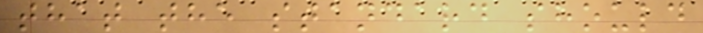that the standard should
